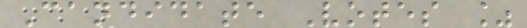Candidate Votes %
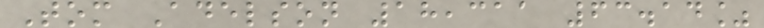Tom Adelson 18,311 63.14%
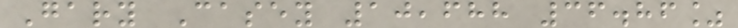Gary Casey 10,688 36.86%
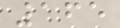165
